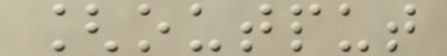[output
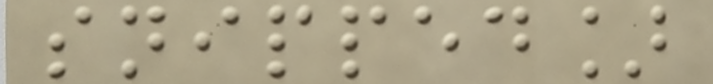snipped]
